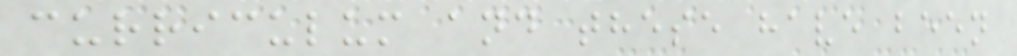curriculum and these have been
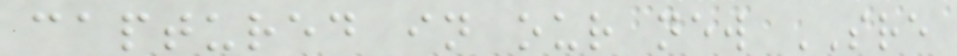captured in our new SRE
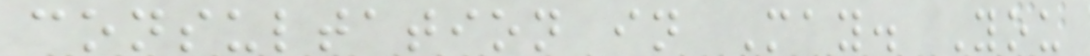consultation in May. You
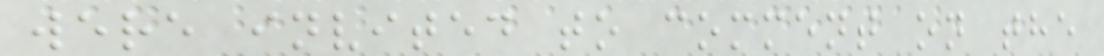were invited to comment on the
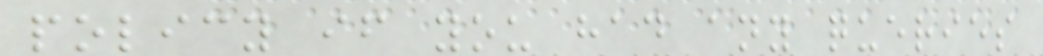policy if you had any queries
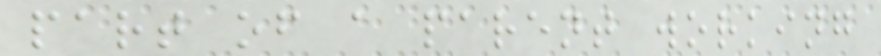part of a parent working
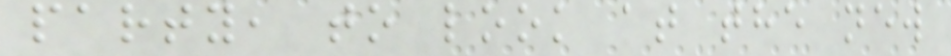party, to look at the new
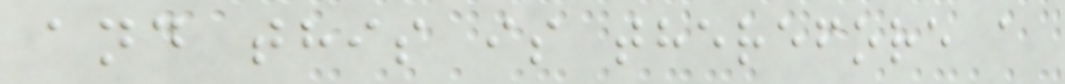and this is therefore a
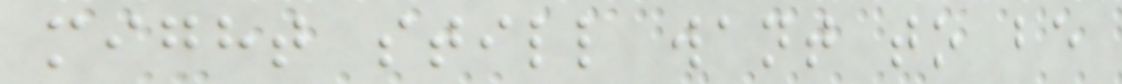might still want to be
